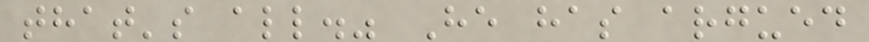that's all." He has argued
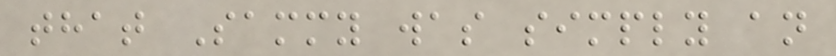that Sammy was simply an
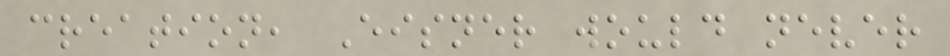creation, Eisner would never
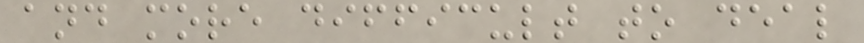and more difficult to deal
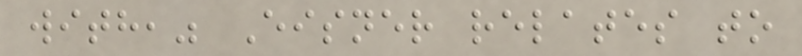with," Eisner relates to
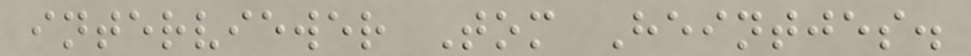interviewer Tom Heintjes.
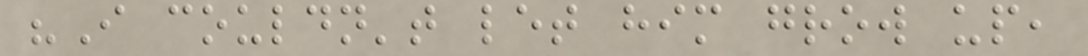"I couldn't let him grow up,
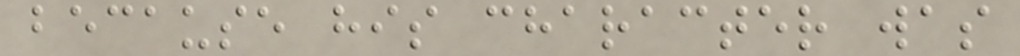because his character was
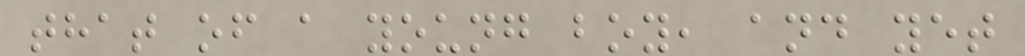that of a young boy, and yet
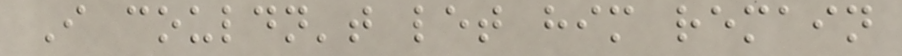I couldn't let him remain
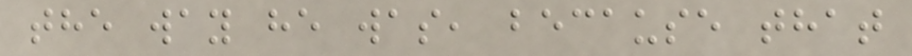the way he was, because that
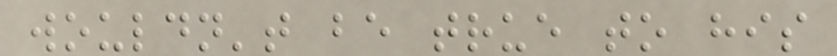wouldn't be true to his
